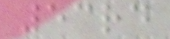53rd
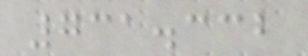731.332
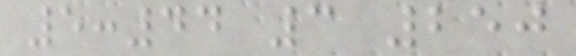5:44 3 250
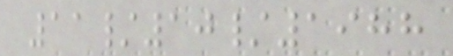11/10/1988
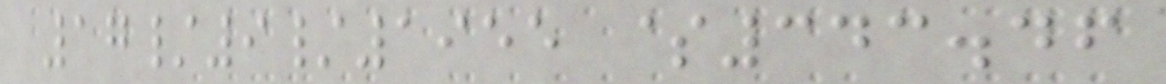17/9/1955 $343.46
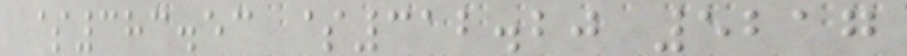$383.53 $312.20 5217
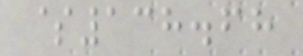$138.68
